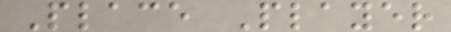Place Player
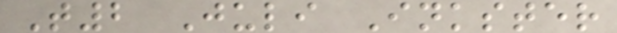T2 Juli Inkster
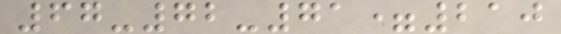67-72-71=210
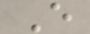E
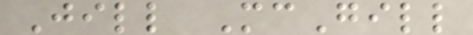Jill McGill
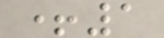+1
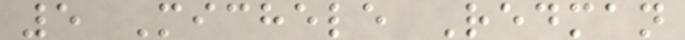5 Michele Redman
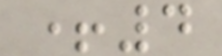+4
